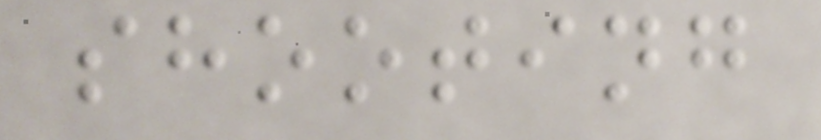shooting
